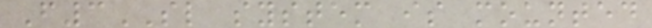F3SL system is mounted
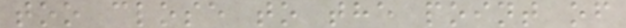too close to the point of
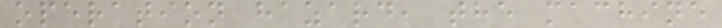operation hazard, the machine
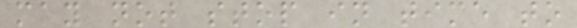may not stop in time to
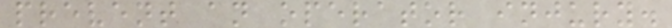prevent an operator injury.
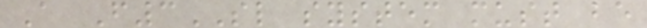A F3SL system must be
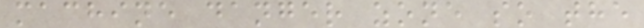machine danger zone so the
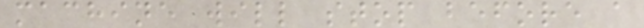machine will stop before a
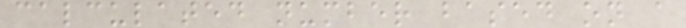calculated number based on a
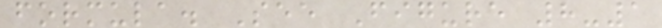formula. See Figure 8-1
